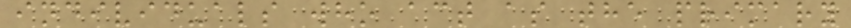individuals who act as the primary
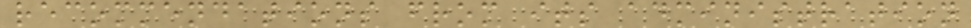recommendations from its administration
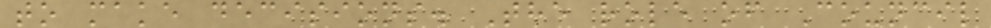to make decisions. The role of Council
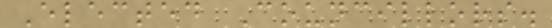Elected Councillors.
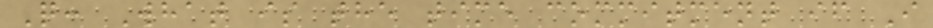Q: What is the time commitment if I
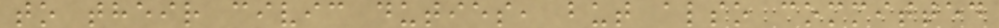to their civic duties, but also committed
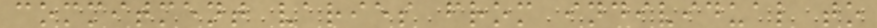commitment varies from individual to
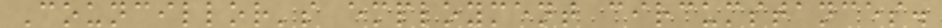Councillor's employment circumstances.
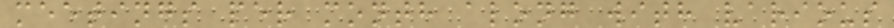meetings per month along with various
